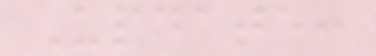Update:
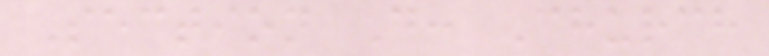Section D: Church
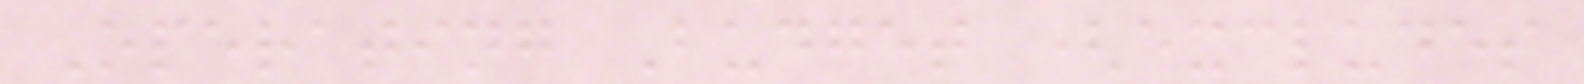Operating Budget (excludes
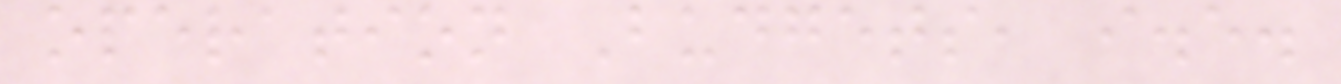operation Budgets, i.e.
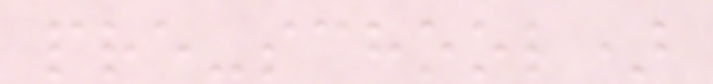pre-school)
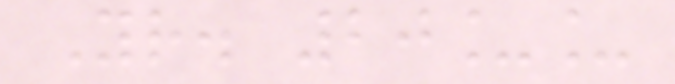Yr. 20__
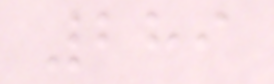289
